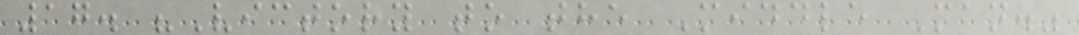17. "Victory to the Middle Man."
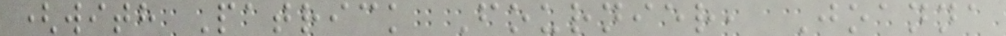(with Patrick Fournier, Joanna
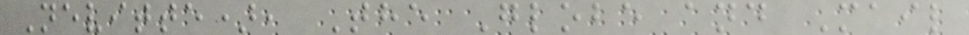Nevitte), The Globe and Mail
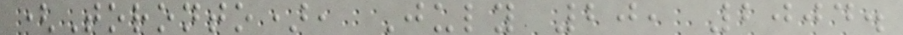(Toronto), July 20, 2004.
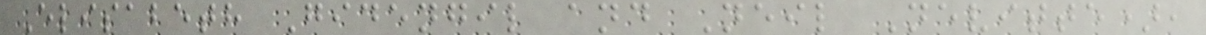Elisabeth Gidengil and Neil Nevitte),
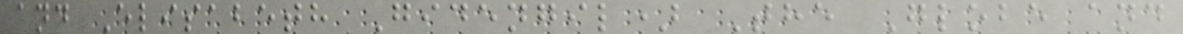and Elisabeth Gidengil) The Globe and
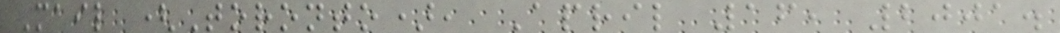Mail (Toronto), April 16, 2001.
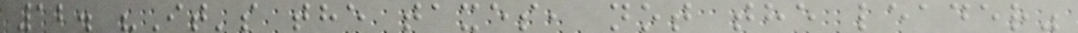12. "It's the taxes, not the leader"
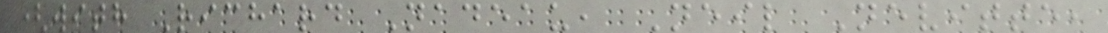(with Richard Nadeau, Neil Nevitte,
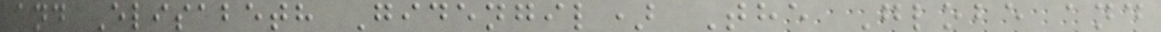and Elisabeth Gidengil) The Globe and
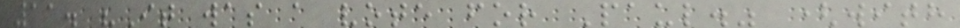11. "It was a vote for Paul." (with
